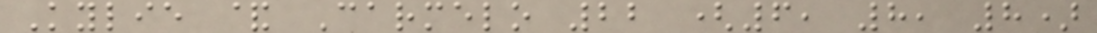Kylie & Carmelo 22 (6, 8, 8)
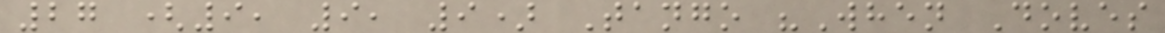27 (9, 9, 9) Tango "When Doves
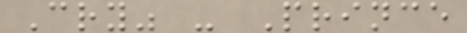Cry" - Prince
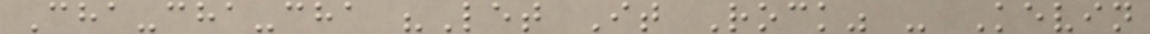Cha-cha-cha "Let It Rock" - Kevin
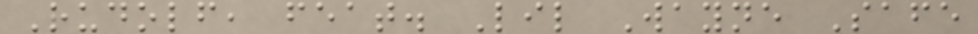Rudolf, feat. Lil Wayne Safe
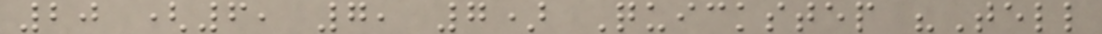20 (6, 7, 7) Quickstep "Tell
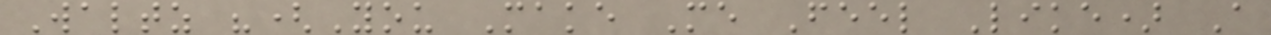Waltz "(You Make Me Feel Like) A
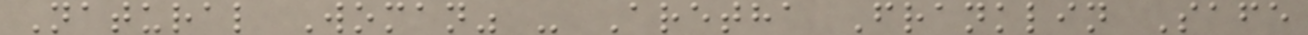Natural Woman" - Aretha Franklin Safe
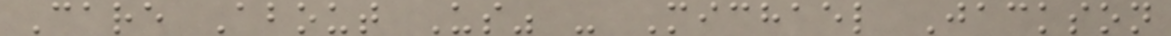Care About Us" - Michael Jackson
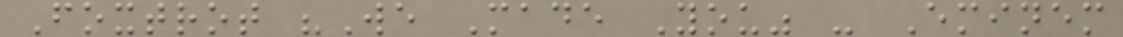Foxtrot "We Made You" - Eminem
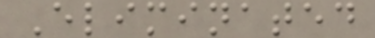Eliminated
